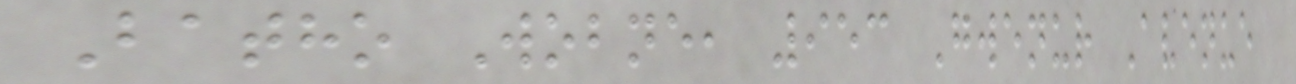Batho Wobne, 953 Gwenur Avenue
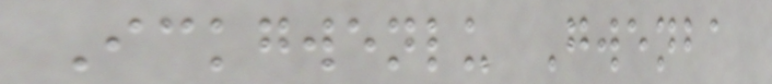Ickgwenlu Gwenba
